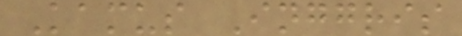Kamus Inggris
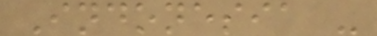Indonesia -
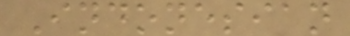Indonesian
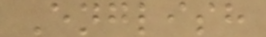English
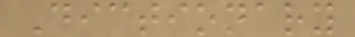Dictionary
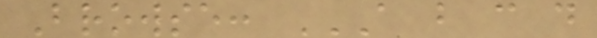Browse: A B C D
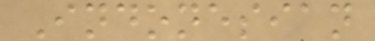Indonesian
